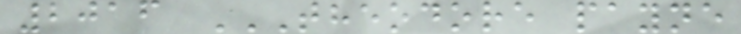2016 THEODORE PAYNE
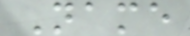Name
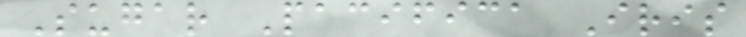Sugar Pacifica Iris
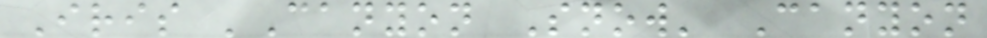Iris 'Canyon Snow' Canyon
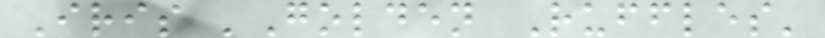Iris 'Golden Ruffles'
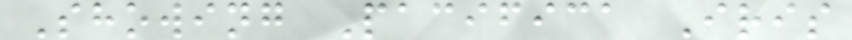Showing Pacifica Iris
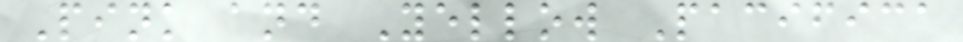Pink and Yellow Pacifica
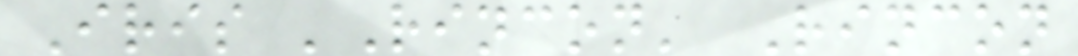Iris 'Rincon' Rincon
